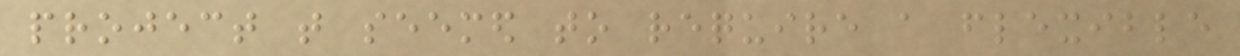project that seemed to require a flexible
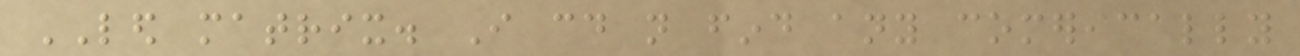LED matrix. I could not find any comerically
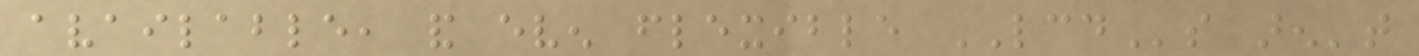available, and even flexible LCDs aren't
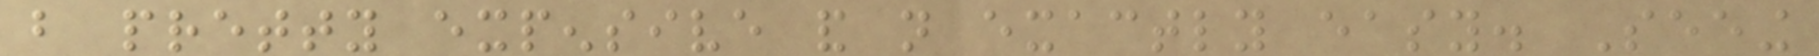but pretty expensive and not exactly easy. Seeing
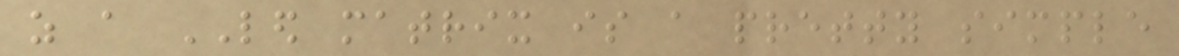as a LED matrix is a pretty simple
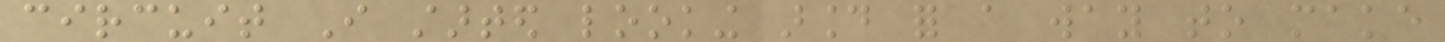circuit I started looking around for a way to make
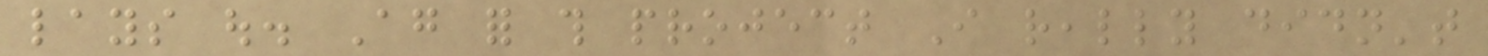lays out. Again for this project I really didn't
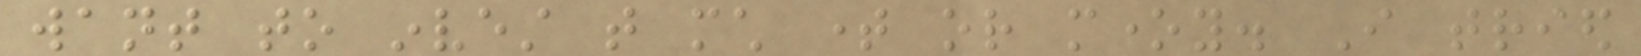want to invest that much time or money. I tried
